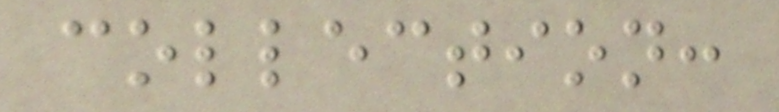collection:
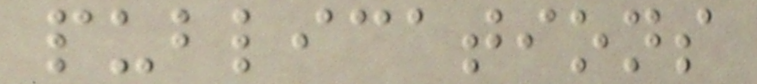publications
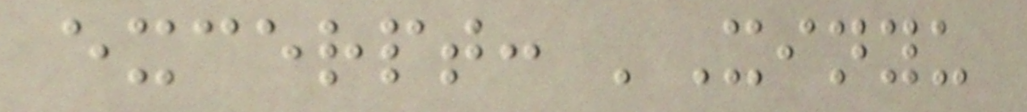excerpt: 'Xinyu
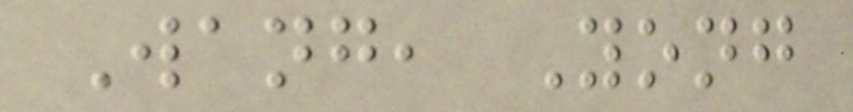Wang, Yong
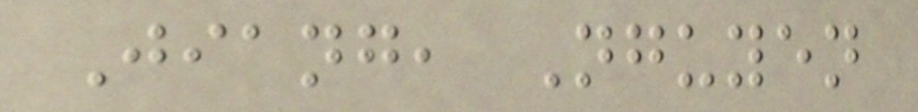Jiang, Nguyen
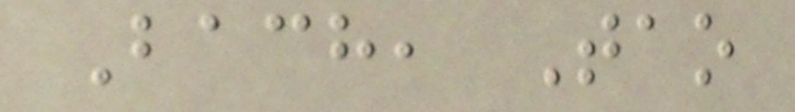Bach, Tao
